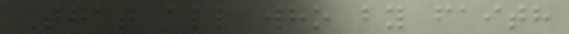That all who by faith
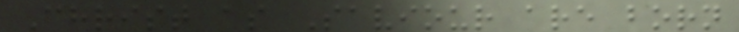Christ as Saviour are born
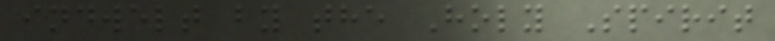indwelt by the Holy Spirit
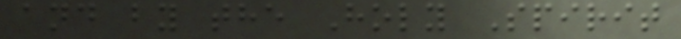and by the Holy Spirit
